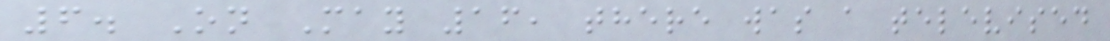6. On May 16, there was a televised
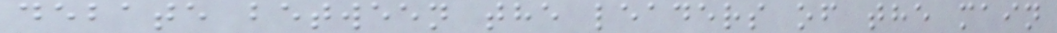debate between the leaders of the main
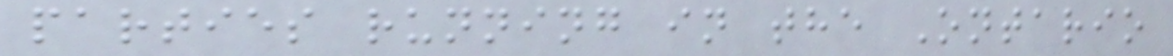parties running in the Ontario
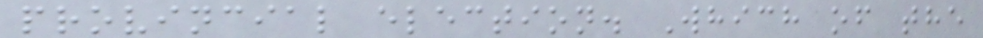provincial election. Which of the
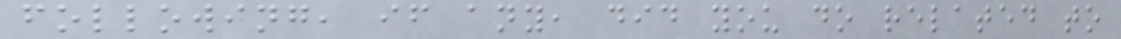following, if any, did you do related to
